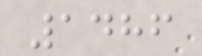1486
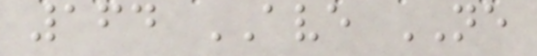164 AVE NE
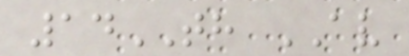14TH AV
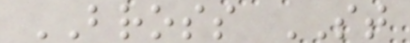BROSS ST
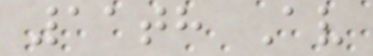11th Av
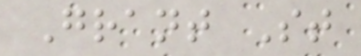Grant St
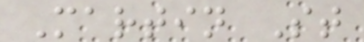Martin St
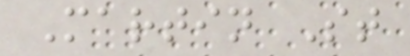Martin St
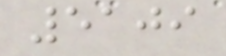5109
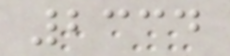2334
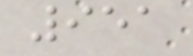951
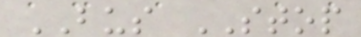BUS STOP
